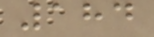184
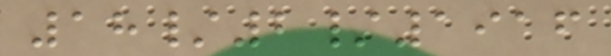18/2/1916
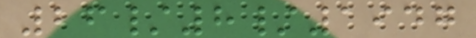26/8/1947
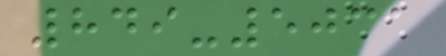849-5031
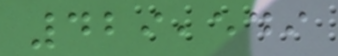429,549
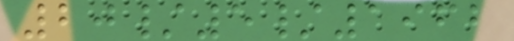20/5/1962
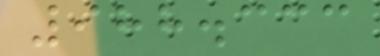988.333
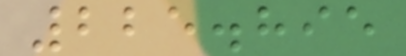225.895
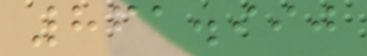861.990
